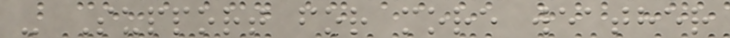- Support for more weather
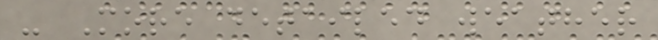- More detailed weather
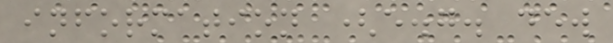information (e.g. dew
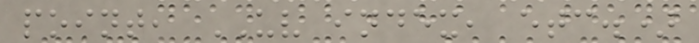point, UV index, etc.)
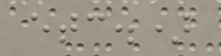etc.)
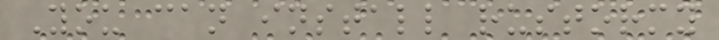You can install rustormy
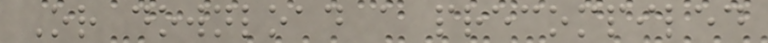Or download a precompiled
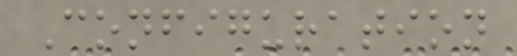Configuration
